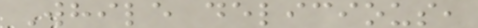While delicious,
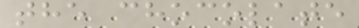the chocolate
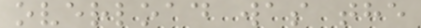overload was the
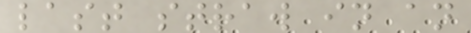last straw in an
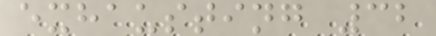exhausting 32
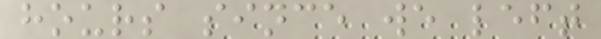hours since we left
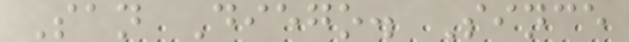San Diego. Since
